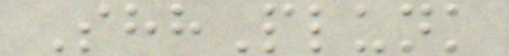ShhPlunk
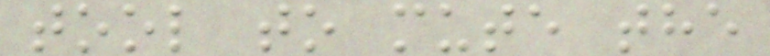tool to mute the
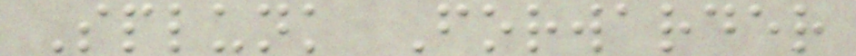Splunk Forwarder
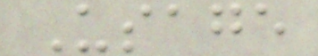Usage
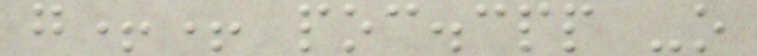g++ poc.cpp -o
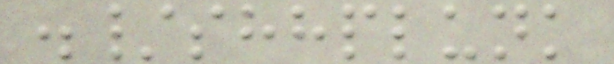./shhplunk
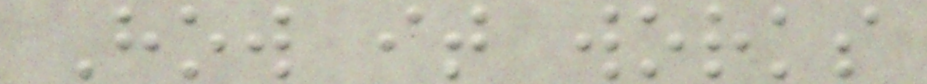How it works
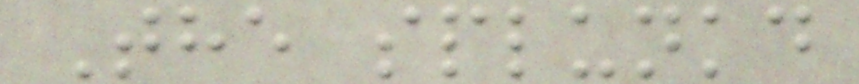The splunkd
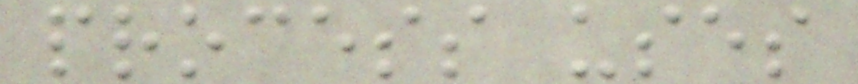process uses
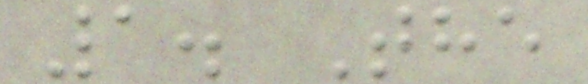1. The
